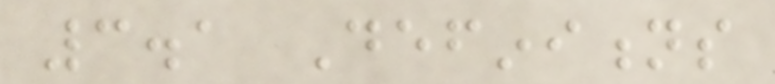3.1 Definitions
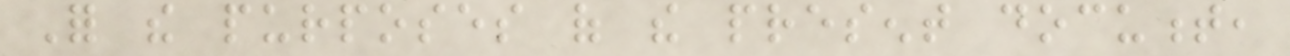For the purposes of the present document,
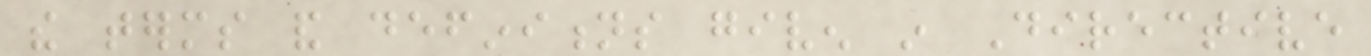the terms and definitions given in Directive
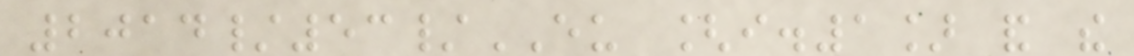2014/53/EU [i.1] and the
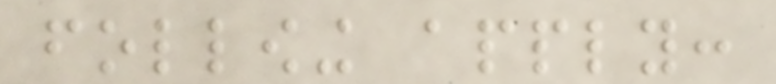following apply:
